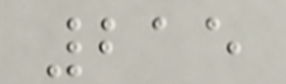215
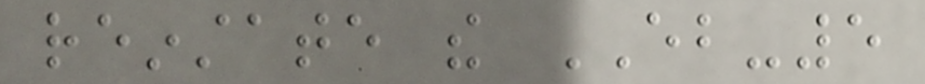reinstate the EB-5
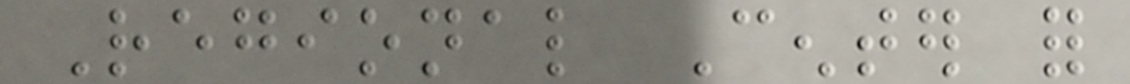Regional Center for
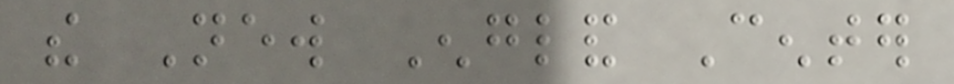the New England Center
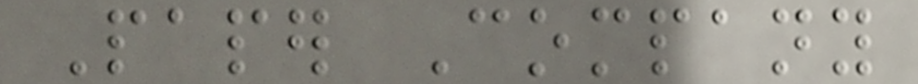Paper Company
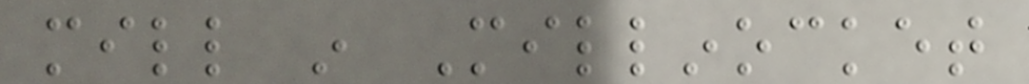mill in Millinocket
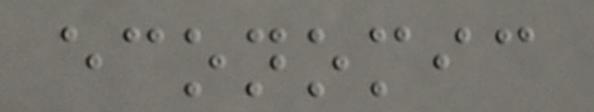economic
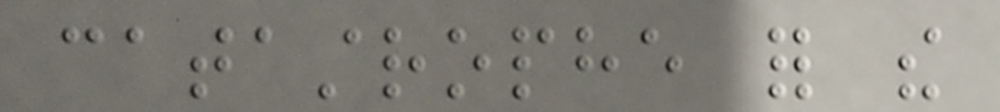catastrophe for the
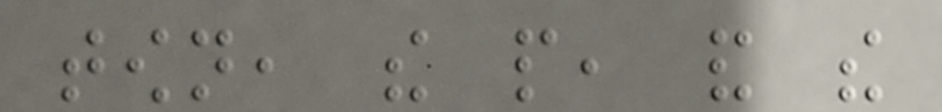town, the people, and the
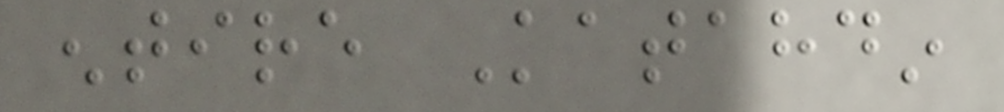entire Katahdin
